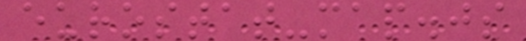eurostat-map.js
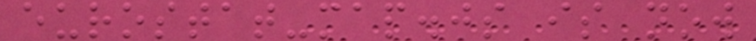eurostat-map.js is now
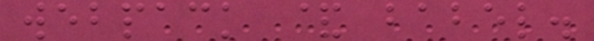webpack & babel.
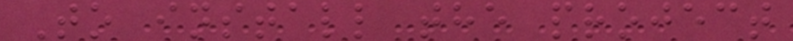To install the project
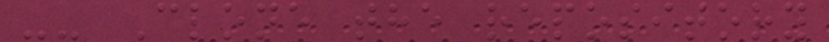-- Clone the repository
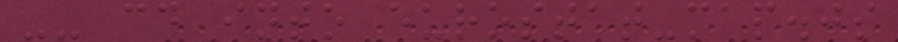-- cd into eurostat-map.js
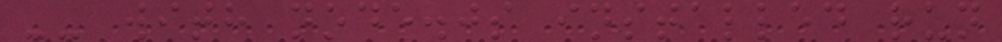-- with node.js installed run
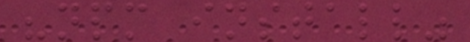"npm install"
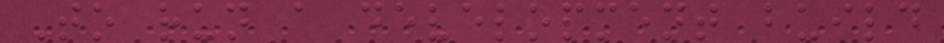To run a development build
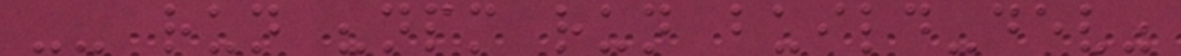-- run "npm run build-dev"
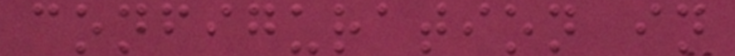configuration in
